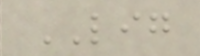LIG
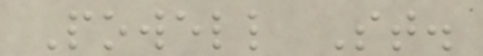Powell St.
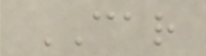CAR
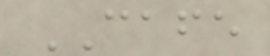CAFE
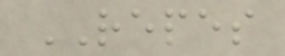REPES
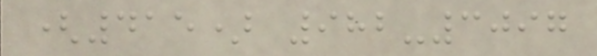(415) 982-3097
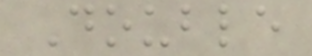Double
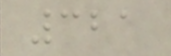321
